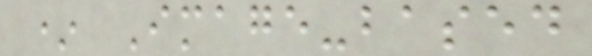* Image-based
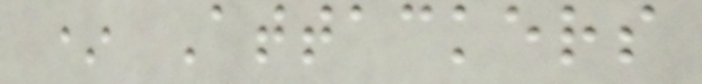* Attackers
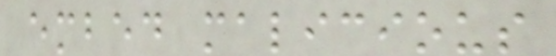embed malicious
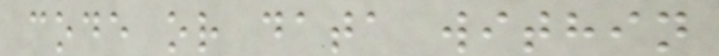code or data within
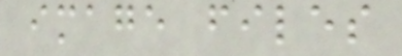image files
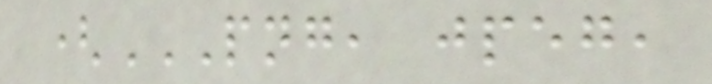(PNG, JPEG,
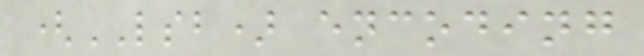(LSB) encoding
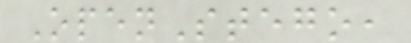OpenStego,
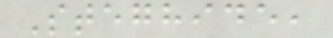Steghide,
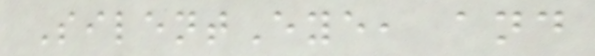SilentEye, and
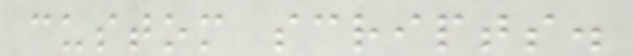custom scripts.
